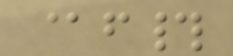@f#
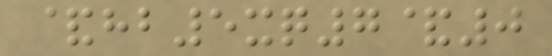&hb5xq7&0
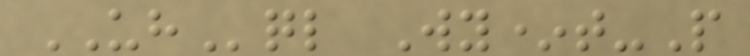UHql Wy*t-P
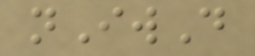nIwD
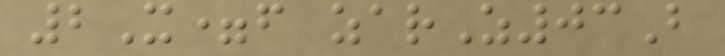2X=f zarZ03B
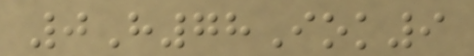0H78Iok9
